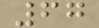67
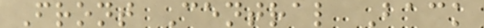Front Central Back
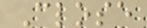Close
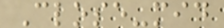Close-mid
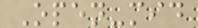Open-mid
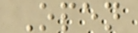Open
